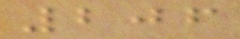206
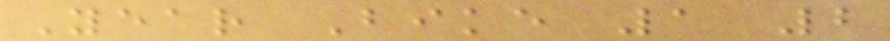Year Bike 1 2
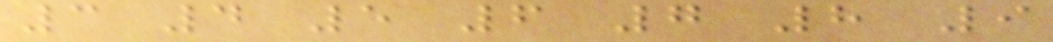3 4 5 6 7 8 9
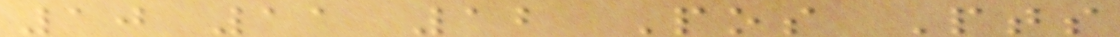10 11 12 Pos Pts
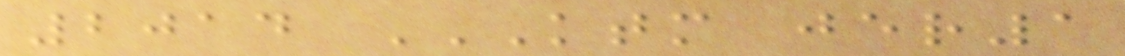2014 KTM JER1
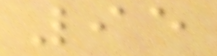95
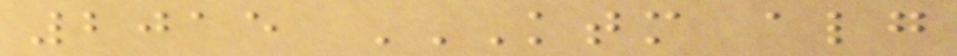2015 KTM ALG
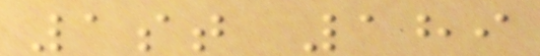1st 189
